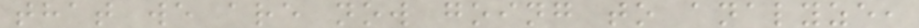that we are now going to analyze,
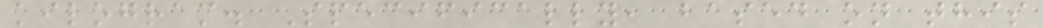kilogram. Specifically, based on this
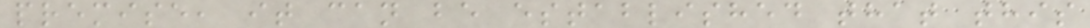premise, it can be established that this
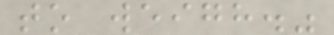to weigh."
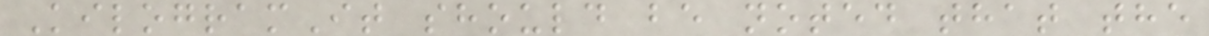KilogramIt should be noted that the
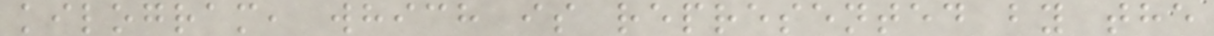kilogram, which is represented by the
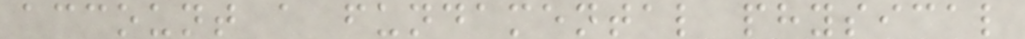account a fundamental physical
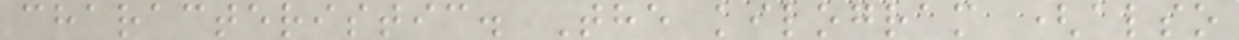characteristic. The kilogram (also
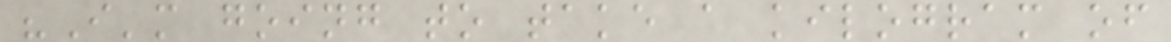"I'm going to take a kilogram of
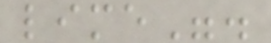lime".
